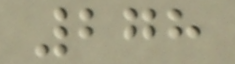278
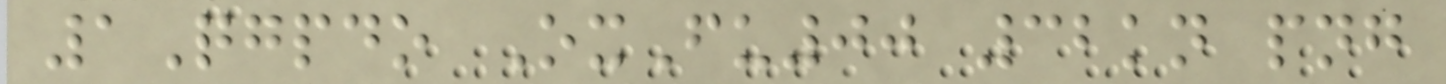1Qgpdo OxFu00 32kn png
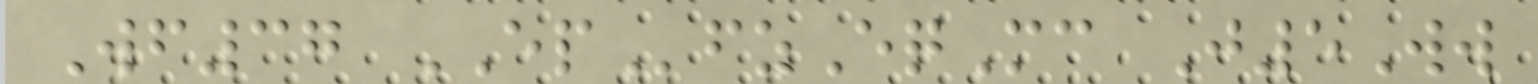Wf37 EPfzEqMc J5Ww
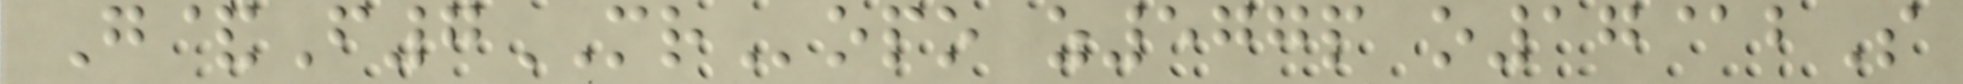G&F7MRopo z577p o17@bS
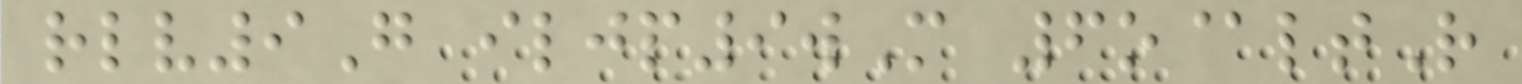rlv9G iljp9wM 6o@ltR
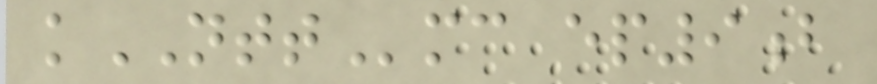kNTTmc ep9b
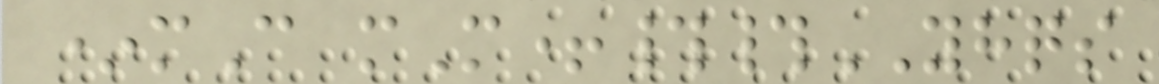*mC mM+##YHQS
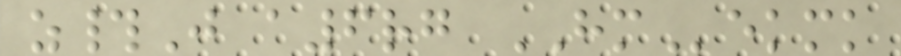z#J a6rg HMekmk
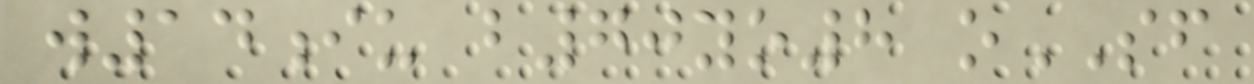w14iu b70yo8 oSF
